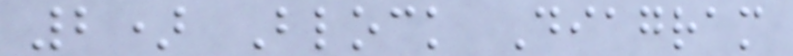2) Block Diagram
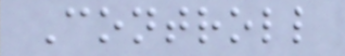Controll
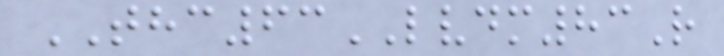THC63LVDM83R
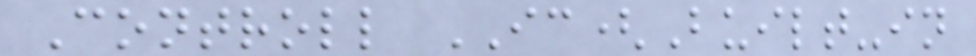Controll IC(Built-in
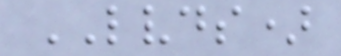LVDS)
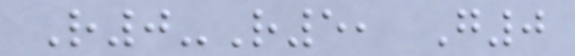R0-R5, G0
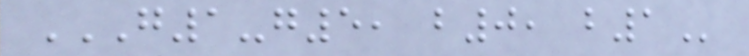G1-G5, B0, B1
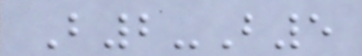B2-B5
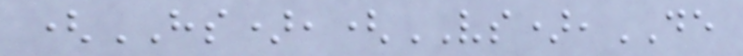(HS),(VS),DE
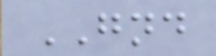GND
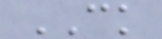CK
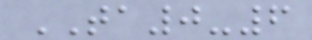TA0-6
